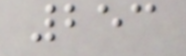253
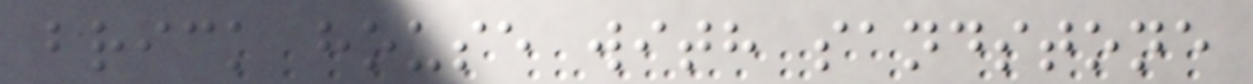brick house with sandstone
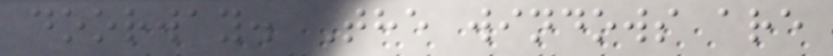doorway. The windows are
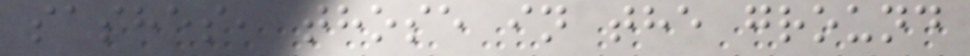sashes, those in the ground
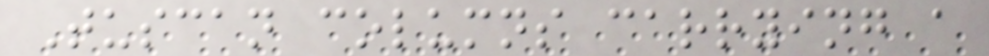Tuscan columns carrying a
